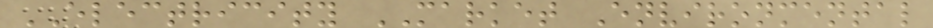ELECTRICITY MARKET Environmental
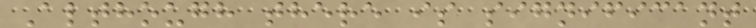Although there is significant
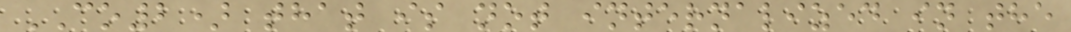CO2) that is not internalized in the
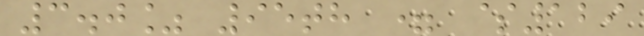3.0% 95th = $129
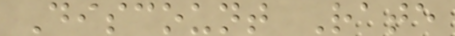Discount Rate
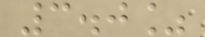3.0%
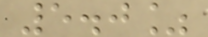5.0%
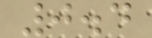0.4
